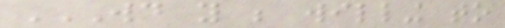WOULD YOU BE WILLING TO
